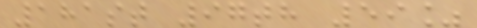181st 97th 59%
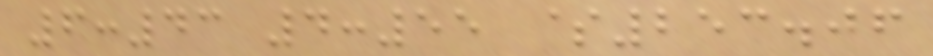6:43 4:55 $253.06
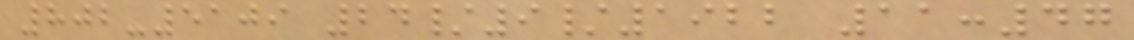802-5109 24/9/1922 11:47
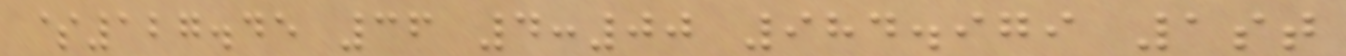$127.45 36 4:00 984.979 1st
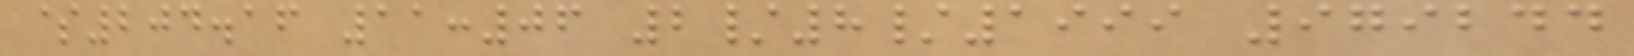$204.16 11:06 2/8/1999 979244
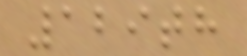129th
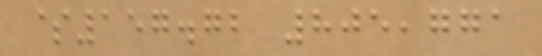$157.72 805,771
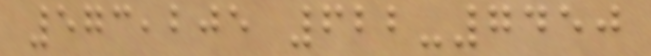573,205 622-7450
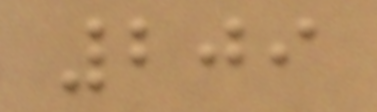209
